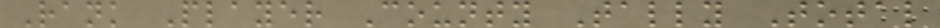Rank Player County Tally Total
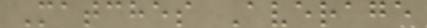Matches Average
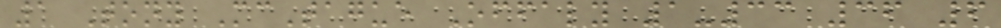1 Tony McTague Offaly 1-33 36 6
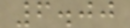6.00
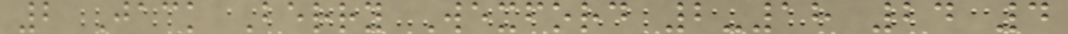2 Jack Berry Wexford 2-18 24 4
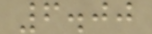6.00
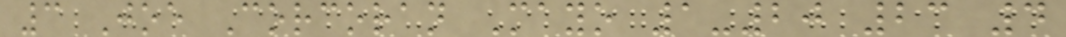3 Joe Corcoran Mayo 1-20 23 4
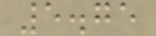5.75
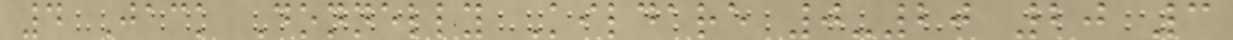4 Jack Donnelly Kildare 0-20 20 3
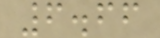6.66
